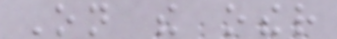On the other
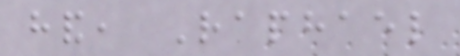hand, Raphael
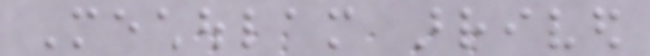Mechoulam arrived
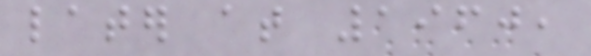later at 1960,
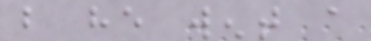but he went a
